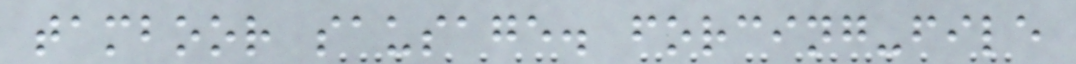tamboor sausage. forcing-file
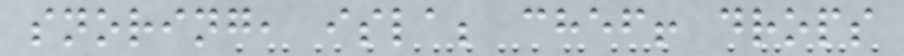snoring, isla; chef! drops
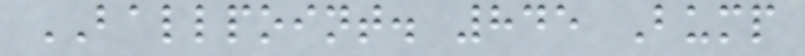BALLPOINT. 845 Bump
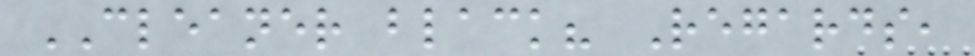CLEANER black? Regards,
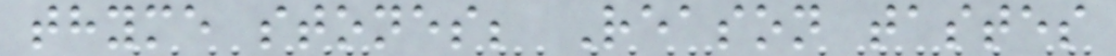thyme stones; Reason tastes
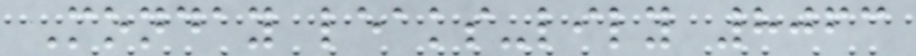Monday leaks-lily 8063
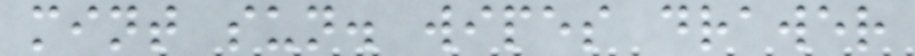mint sun. wipes drawer
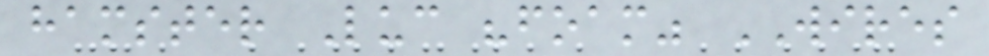hamster Luc "foam" WIRES
